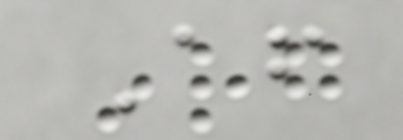After
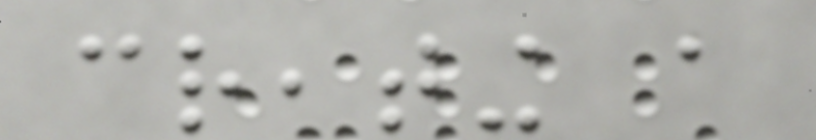creating a
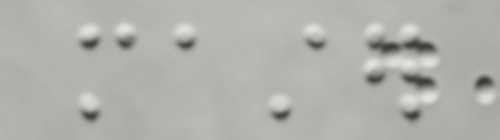master
